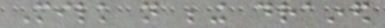Milk not being drained
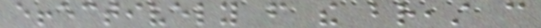effectively from the breast can
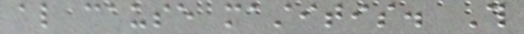also cause mastitis. This
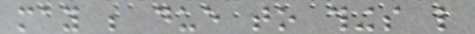may be due to things like
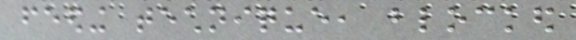feeding technique, blocked
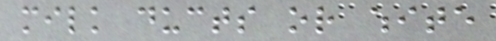milk ducts or white
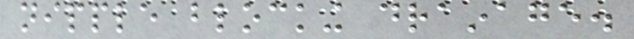nipple blocking drainage.
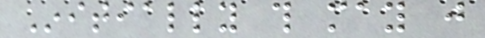Initially this may just
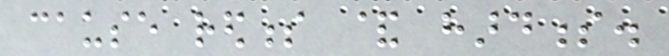cause redness & hardness.
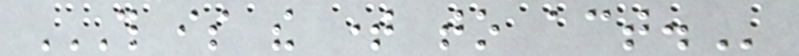THIS IS THE TIME TO ACT.
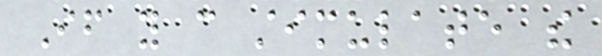If you can stimulate the
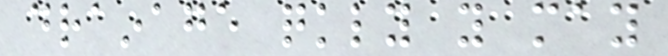drainage quickly you may
